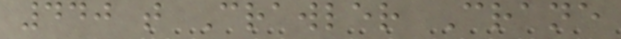440 t Crawler Crane
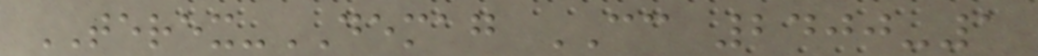TEREX-DEMAG CC 2400-1
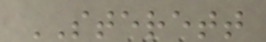STERETT
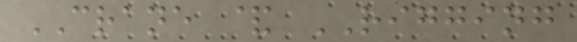CRANE & RIGGING
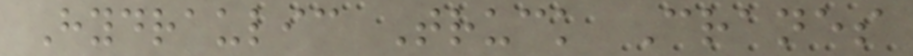Hydraulic Truck Cranes
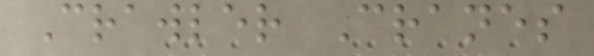Crawler Cranes
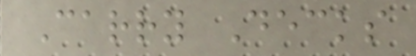Carry Decks
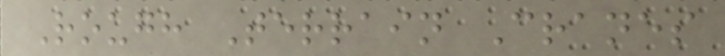Rough Terrain Cranes
